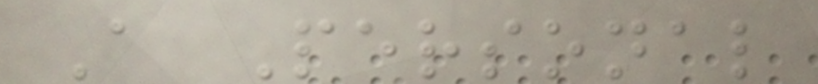A Personal
